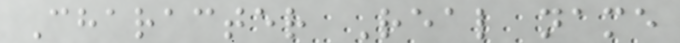Character Real name
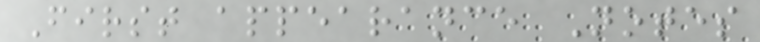First appearance Notes
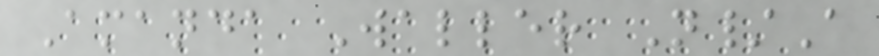Amanda Waller N/A
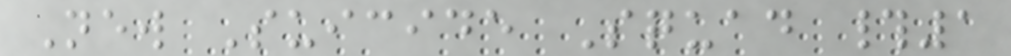New Suicide Squad #1
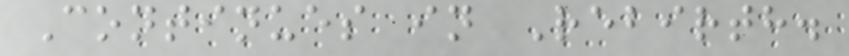Continues in Rebirth.
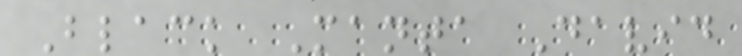Black Manta David
